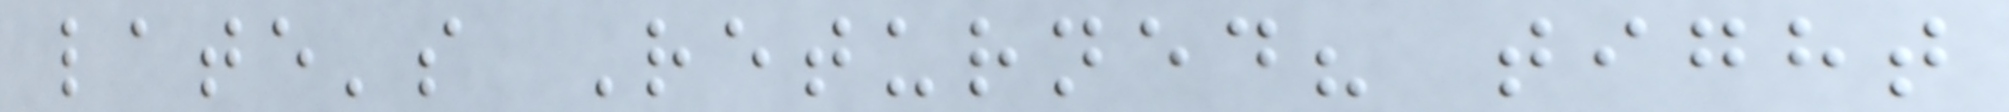late's Returned? tight
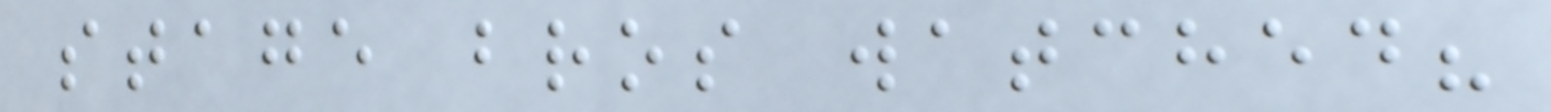stage bros watched?
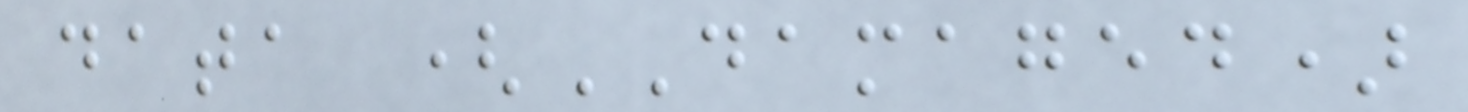data (DAMAGED)
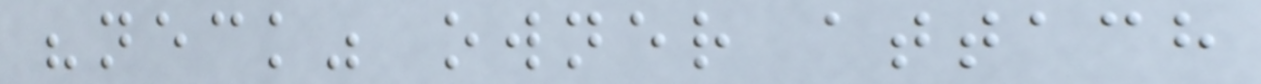"neck" owner attach
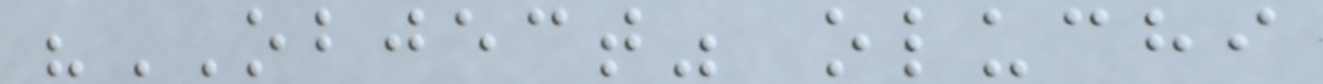"OBJECT" oluchi
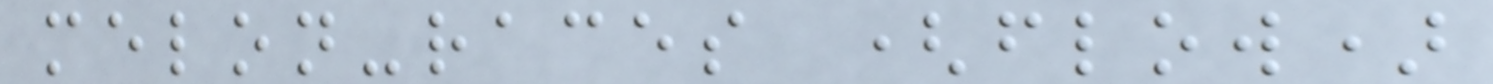melon-races (flow)
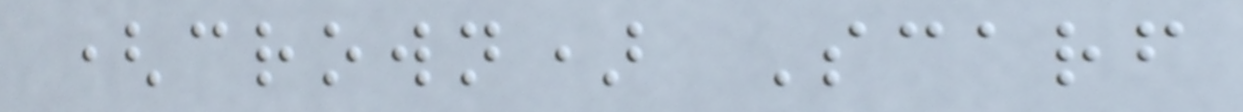(crown) Scarf
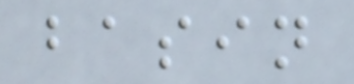basin
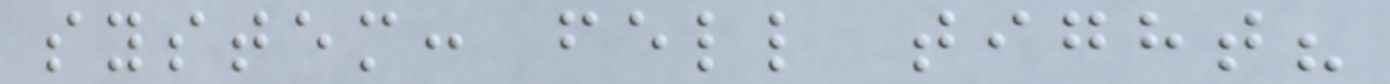system: fell tight?
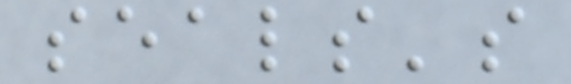seals's
